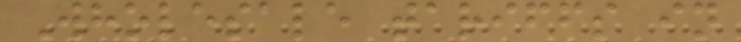Wholesale tariffs in
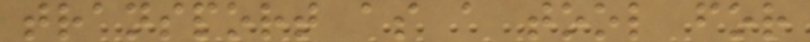transport as a tool for
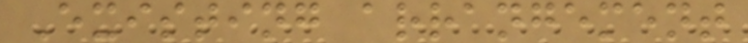Existing arrangement
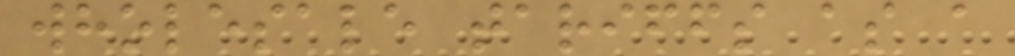wholesale tariffs as a
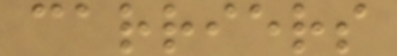carriers
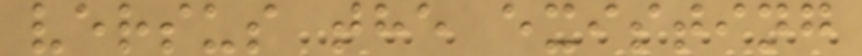versus the existing
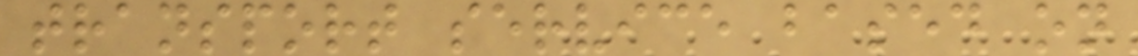transport service based on
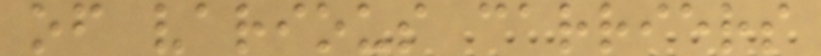of various carriers
